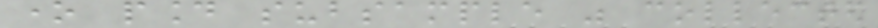one pound subsample was collected
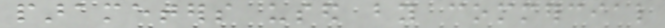parameters used by commercial
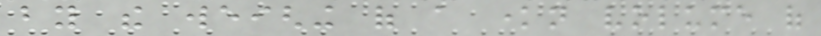by the weighing of a known volume of
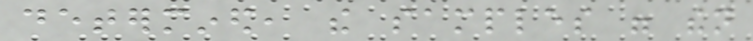determined, the samples were then
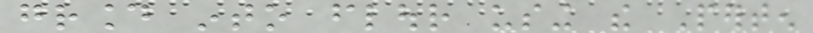ground into flour using the Perten
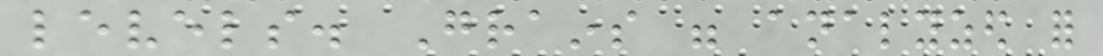levels. Grains were analyzed for
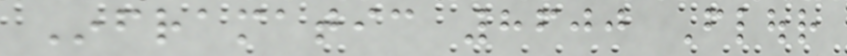Inframatic 8600 Flour
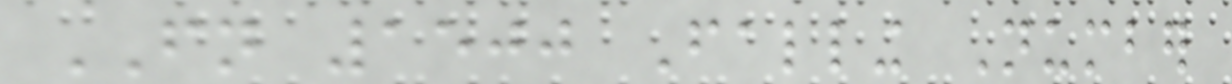FN 1500 Falling Number
